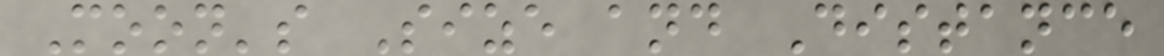Moon's Size and Distance
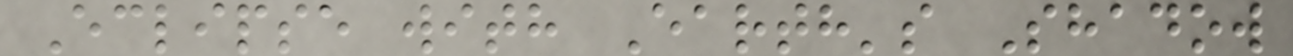Eclipse with Earth's Shadow
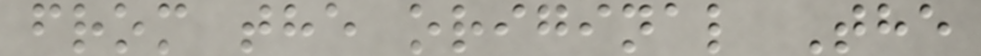from the original The
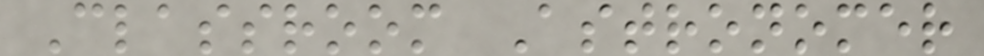Classroom Astronomer
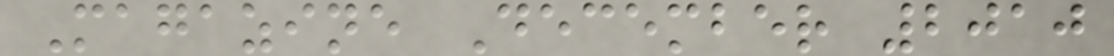Magazine December 2010
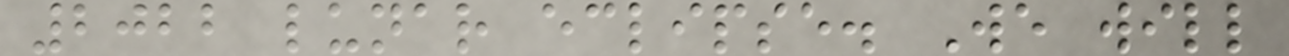2022 lunar eclipse. We will
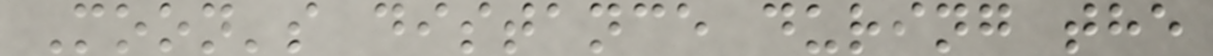Moon's distance during the
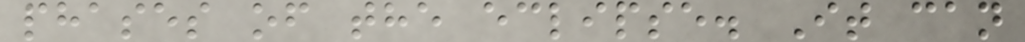phases of the eclipse. It can
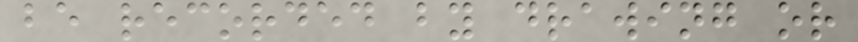be recorded by drawing or
